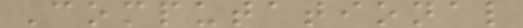Computational
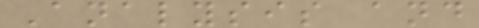Analysis and
